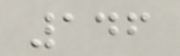146
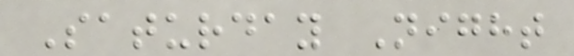Saturday Night
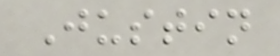Justin
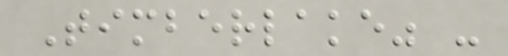Timberlake" -
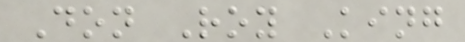Don Roy King
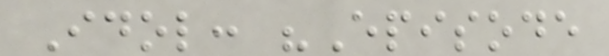Idol: "Episode
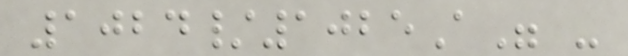1024/1025A" -
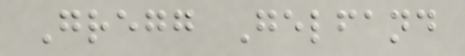Gregg Gelfand
